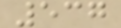537
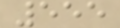555
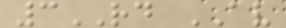3RD AV
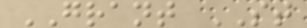GRANT ST
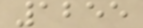1255
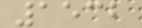1532
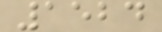1524
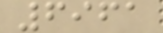6961
